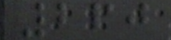260
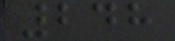248
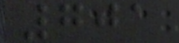701
